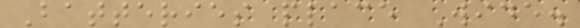Batteries place Wide.
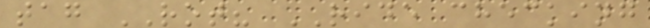tag ROT? RIDE checking
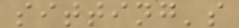sitting's
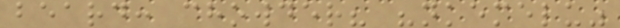beard: chowder? "nkemelu"
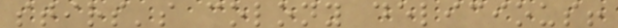stirs's colony delicious!
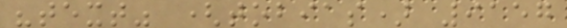"text" (tobias) 9157
